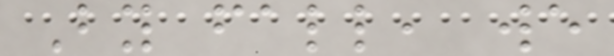By fall, we
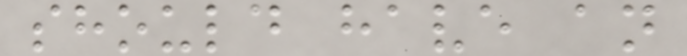should have an
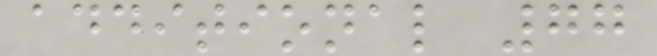additional 77
